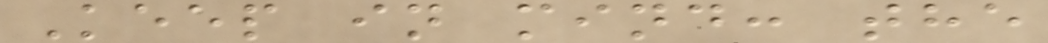Keep in mind: the
